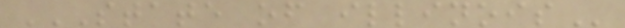STATE OF ILLINOIS
